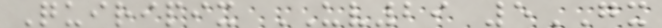Quiripix UV29 5GX
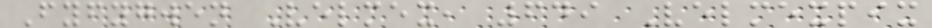Fyfygwen Velmex, 649 Velmexpix
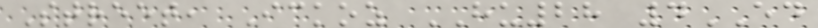Street, Ickoz HU28 4ED
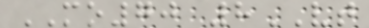MO70 8VT
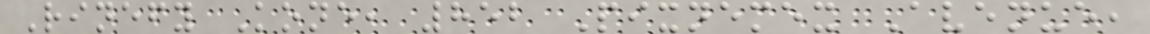Rinefy Kone, 852 Pixnemex Avenue,
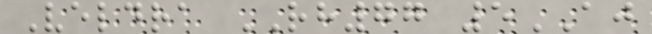Veldra RH77 5AJ
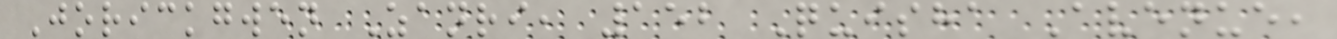Jorickgwen Zanri, 152 Quisha Avenue,
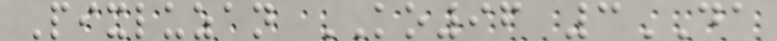Pixluzan KO96 3DA
